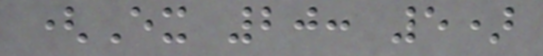(Ex 20: 5)
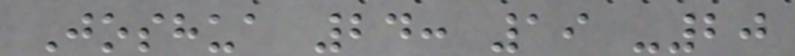Joshua 24: 19 -20
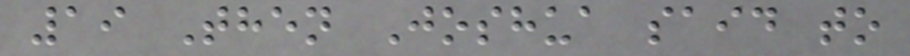19 Then Joshua said to
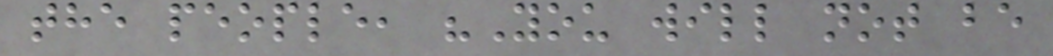the people, "You will not be
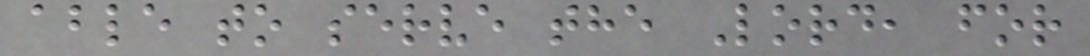able to serve the Lord, for
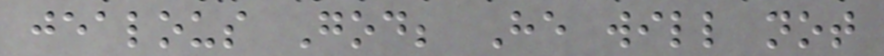jealous God; He will not
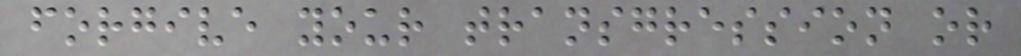forgive your transgression or
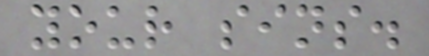your sins.
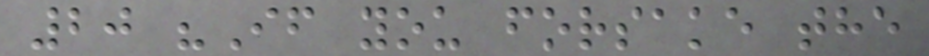20 "If you forsake the
